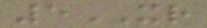5XR
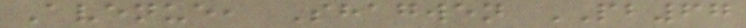Avenue, Shagwen PB67
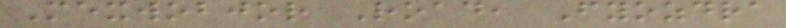Mexwobjor Road, Fyozdra
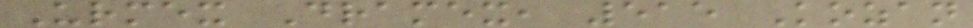Urmex Dramex, 515 Kozan
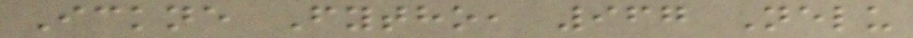Ickne Fytho, 967 Nelu
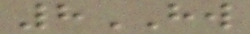8HW
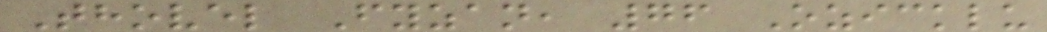Thovel Fyzan, 76 Ozicklu
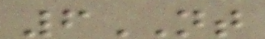6NT
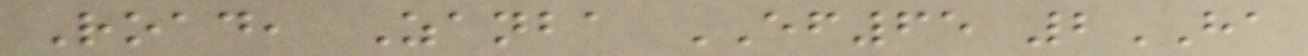Road, Zanba EF65 2HA
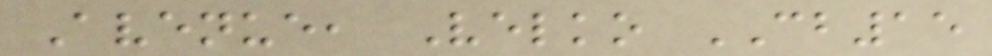Avenue, Velko CB15
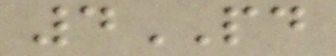4PD
